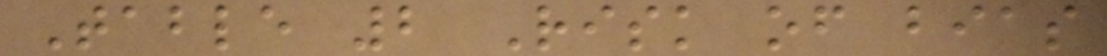Table 2 Risk of bias
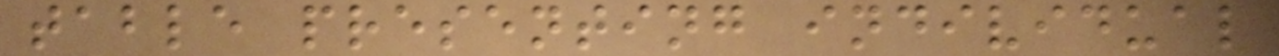table presenting individual
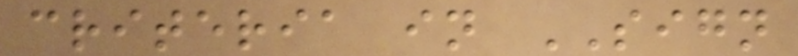criteria in SIGN
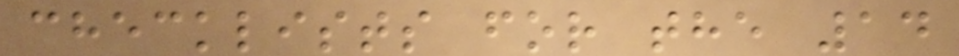checklists for the 14
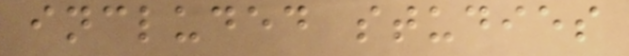included studies
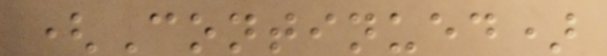(Continued)
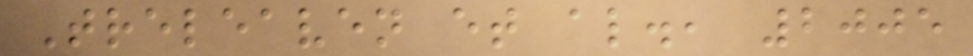Treleaven et al., 2005
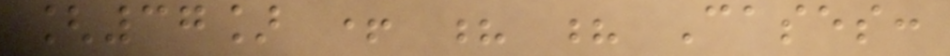[37] + ? ? Cases:
